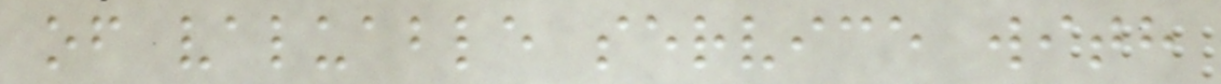of valuable service with
